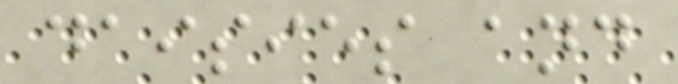daisies and
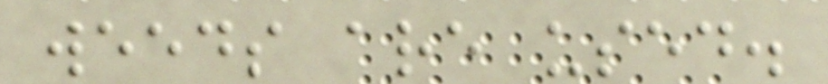weeds are used.
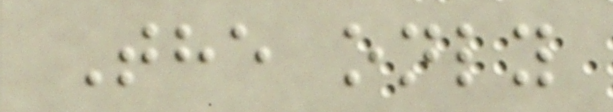The only
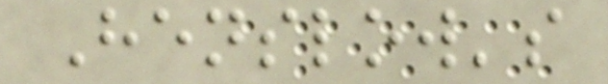Henslow's
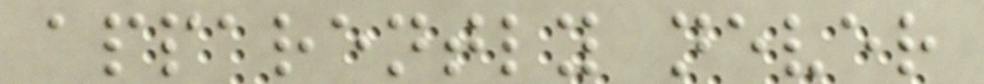apparently never
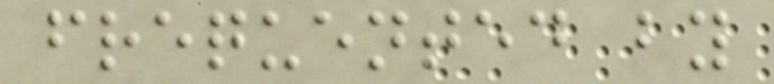frequented by
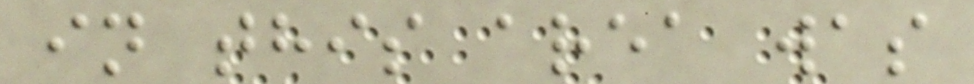in this area was
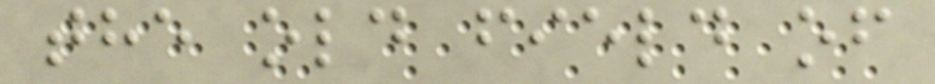the old field of
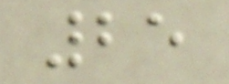25
